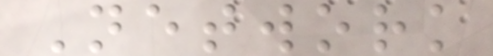Network
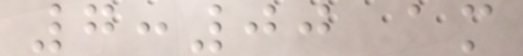7:00 am
